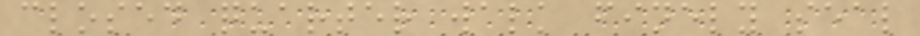closed quarter walk finely seal
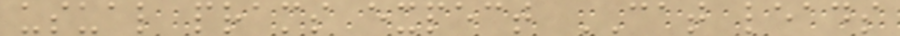usual prams expect CAT leads
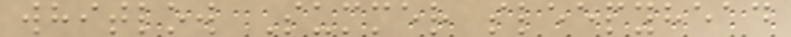whitlow Summer sleepyhead
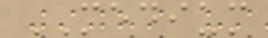MEDIUM
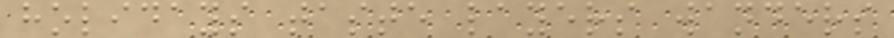holidays taste layers wanders
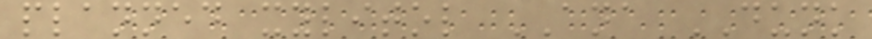planned xylitol ANA DUNK
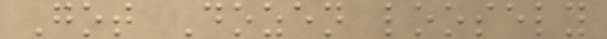Got Dozen loosely
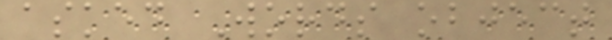asked Words object
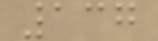137
